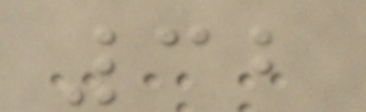32
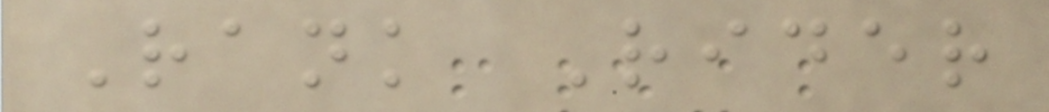Rank Rider
